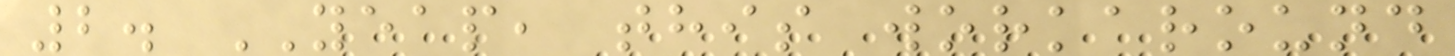2. YEAP, this workaround
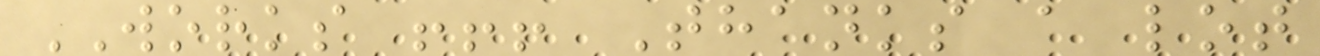WORKS !!! Thanks a lot
